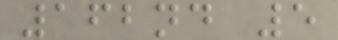162nd 5
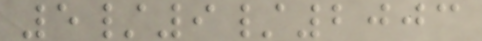5/9/2003
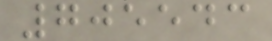705543
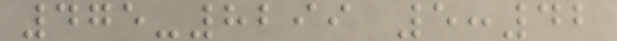475-8299 5:42
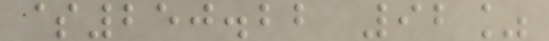$250.22 92%
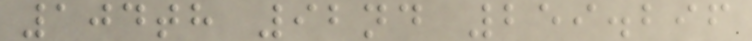104th 92nd 259.296
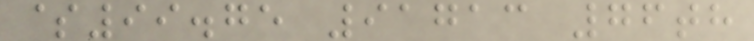$99.75 91713 76th
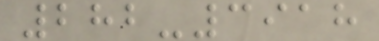282-3918
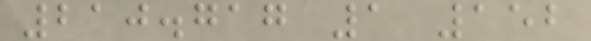210.717 1 152
